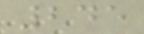245
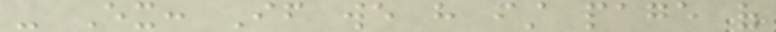- Ex: If we have first page of
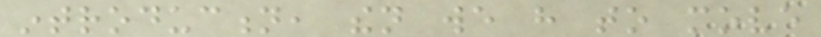introduction, then we have to move
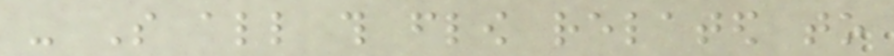- So all this flow related to
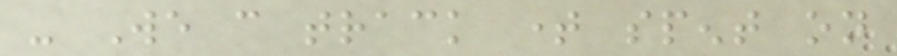- We can track time spent on
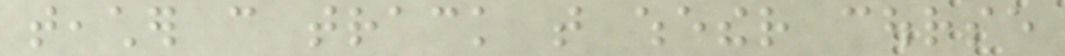teacher can track that whether course
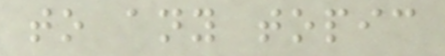to any topic
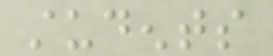students
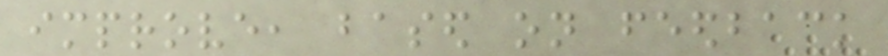improve, based on feedback
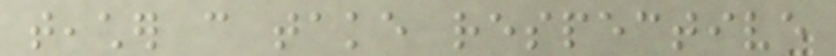teacher can take respective
